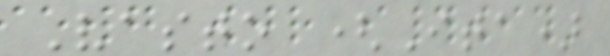Vasto (Ita)
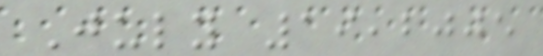July 19,2005
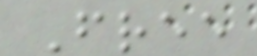Free
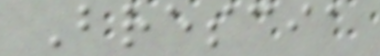Brescia
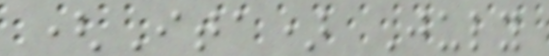(Ita) July
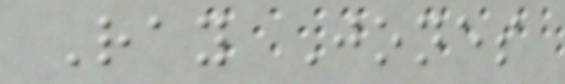Ray Jones
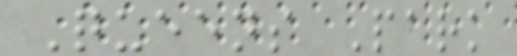Queens Park
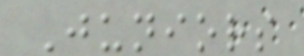Juniors
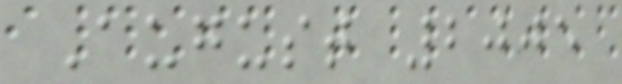August 2005
